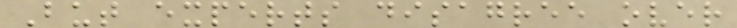But experts disagree over
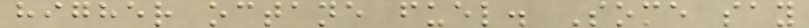higher octane fuel. Some say
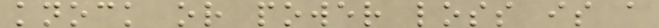knock or power loss is a
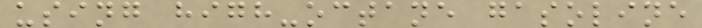using high-octane gasoline
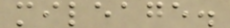mileage.
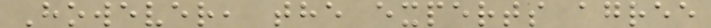However, the experts agree
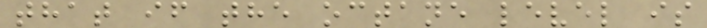that if the octane level is
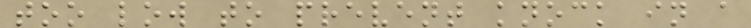too low to prevent knock in a
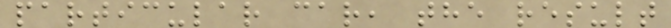particular car, the result
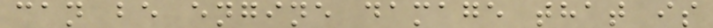can be engine damage that is
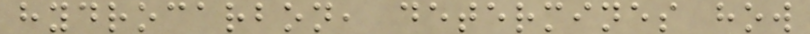hydrocarbon, determines how
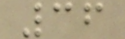36
